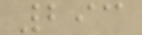293
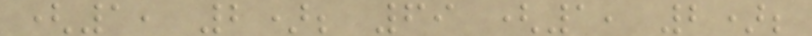(1, 2); 69 (1, 2);
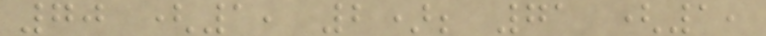70 (1, 2); 71 (1,
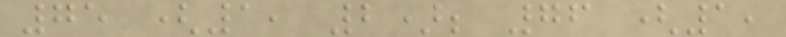75 (1, 2); 76 (1,
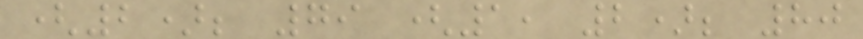(2); 79 (1, 2); 80
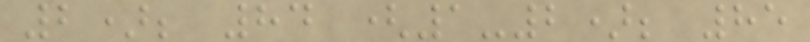2); 84 (1-2); 85
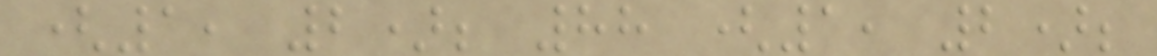(1, 2); 88 (1, 2);
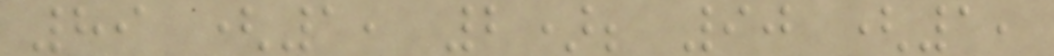89 (1, 2); 90 (1,
